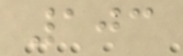103
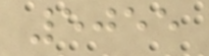5055
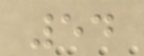54
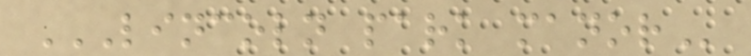LINCOLN PARK MANOR
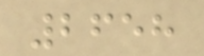2658
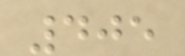405
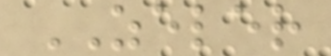ZELER
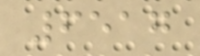6517
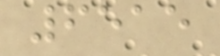6515
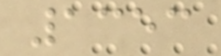1353
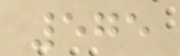575
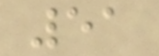51
